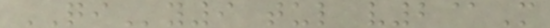QIy9 tul v2@M
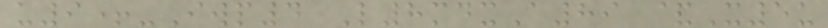u9+-Iwp4 L8mdxA89 &X5u
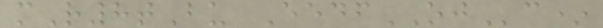mR8tBu EedfOJc*
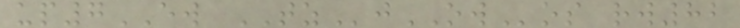up7EW TZjOWos rw82
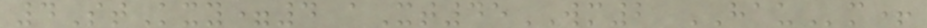4StKxy=4 aXt45WM2 HAUm+
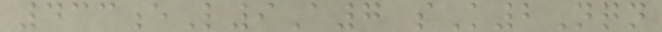433eL9A7 sK2Nqn
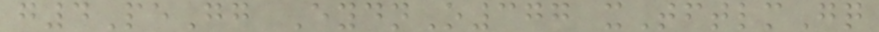g4PeGg EydnO377 xTftlmGq
